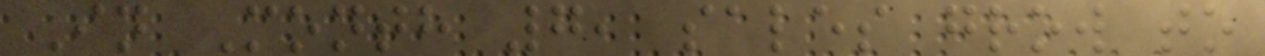In Month 7, sales grow to
